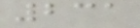231
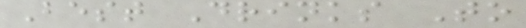Best Drinks To
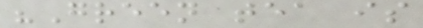"Green tea is
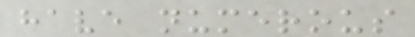have numerous
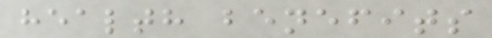health benefits
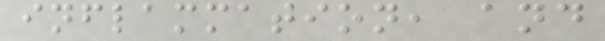inflammation, and
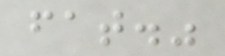fat."
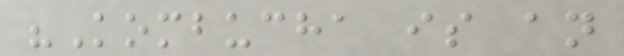"Kombucha is an
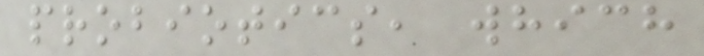probiotics, which
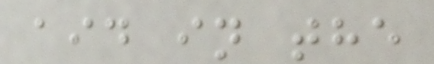aid in the
